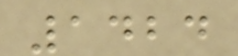1424
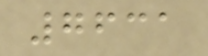7631
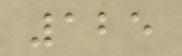125
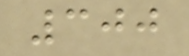300
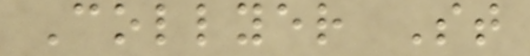Collyer St
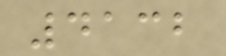4132
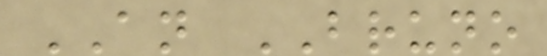AN BRUNO
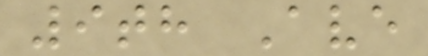9th Ave
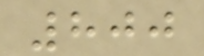800
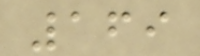169
